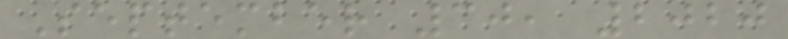September 30, 2020
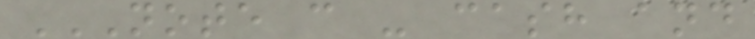NOTE C - CASH AND
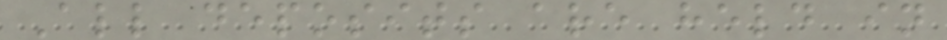All deposits are held in
